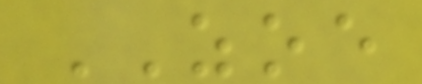ZOE
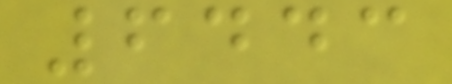6443
